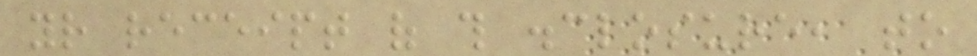your receipt of this disclosure, to
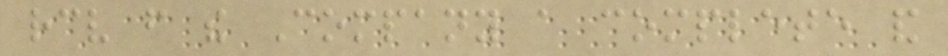receive from the Company a complete and
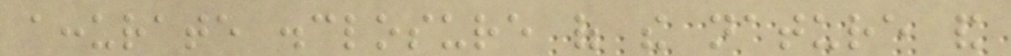accurate disclosure of the nature and
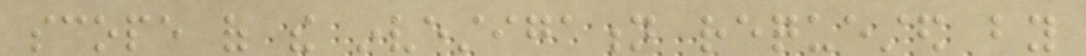scope of the investigation requested by
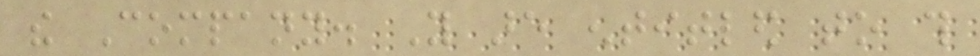the Company. You are entitled to this
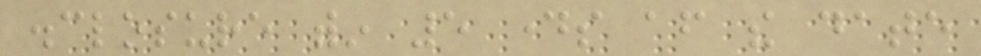disclosure within 5 days after the date
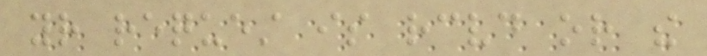your request is received or the
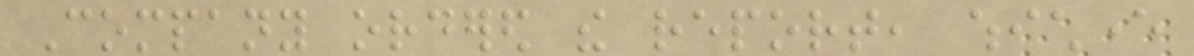Company ordered the report, whichever
